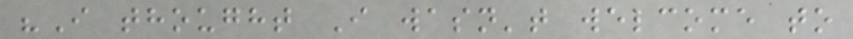"I thought I wasn't welcome to
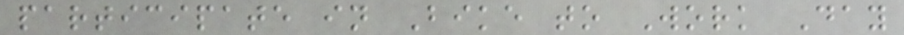participate in Bike to Work Day
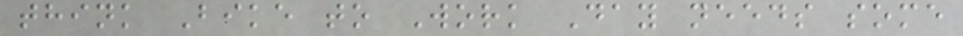think Bike to Work Day needs some
